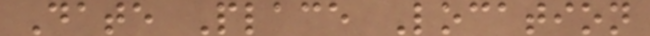Date Place Location
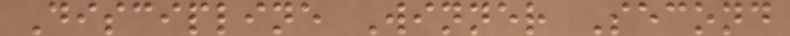Discipline Winner Second
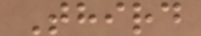Third
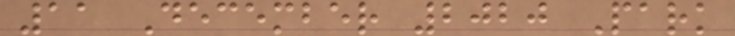11 December 2020 Park
